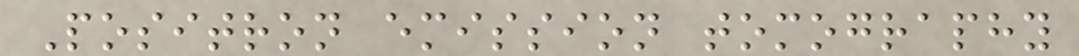Positron emission tomography
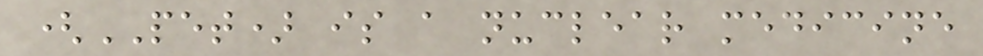(PET) is a nuclear medicine
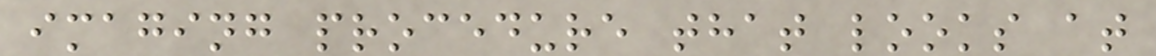imaging procedure that looks at
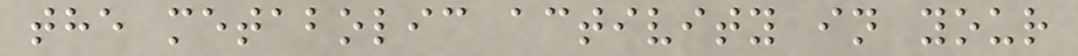the metabolic activity in your
